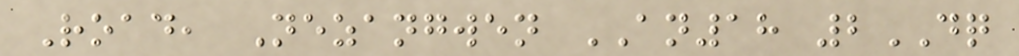Road, Nezangwen AN18 2DQ
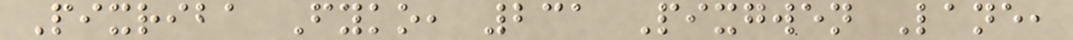Pixriba Fyko, 231 Pixgwen Lane,
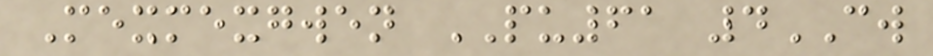Mexmexgwen PU61 4CW
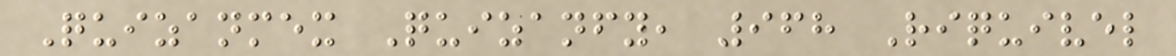Quizanmex Quizanfy, 968 Riquivel
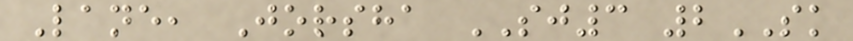Lane, Jorsha SJ3 2SK
